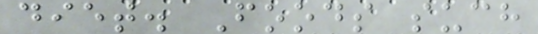diet. Foods such
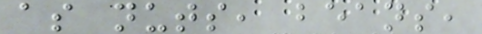as nuts, beans,
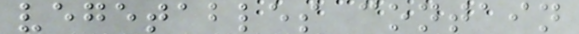vegetables contain
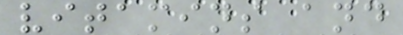vitamins and
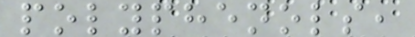polyphenols,
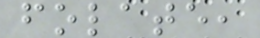folate,
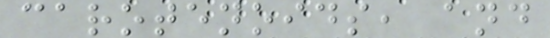carotenoids, and
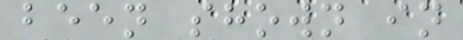been shown in
